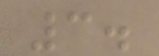3.
